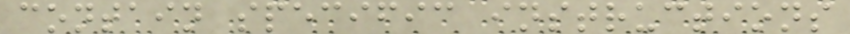contain specific instructions
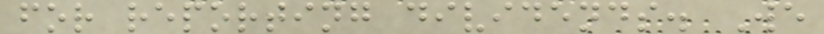for reporting dividends. We
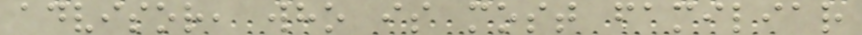advisor, who is most familiar
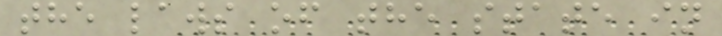the laws of the state in
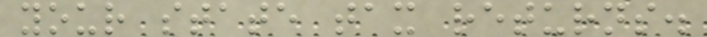your state tax returns.
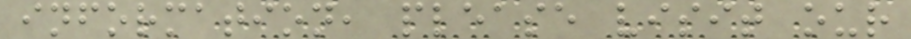information, please visit our
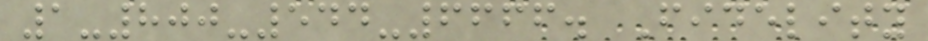1-800-544-6666. Fidelity
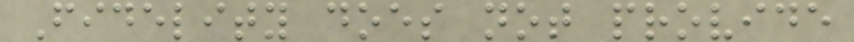Fidelity does not provide
